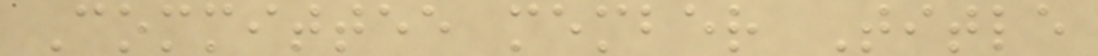Committee member Title
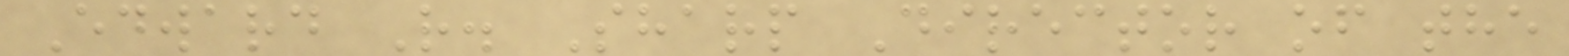Edward R. Sharp Director of the
